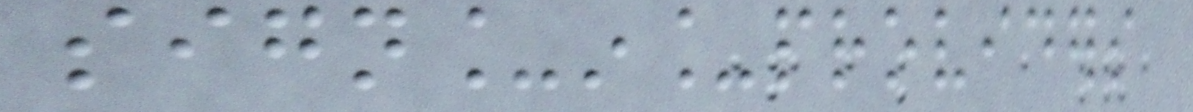sign_in_providers
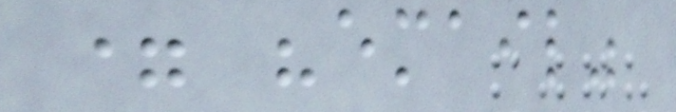= "email"
